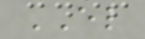EL
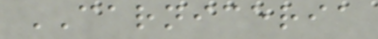CARNICERIA
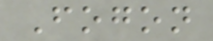Fogon
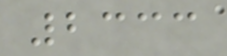2333
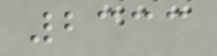2333
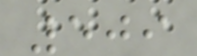509
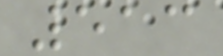513
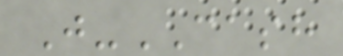J-CASH
